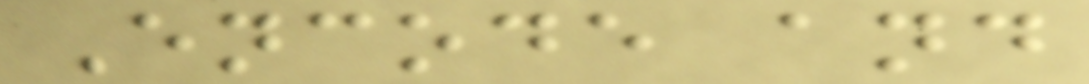Encode and
